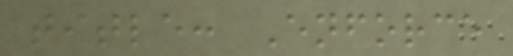title: Enforce
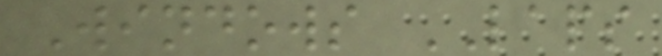Windows LAPS
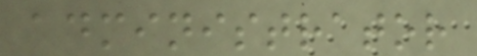administrator
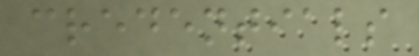credentials
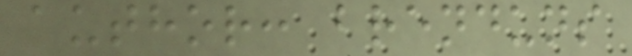author: brenduns
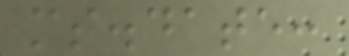ms.date:
